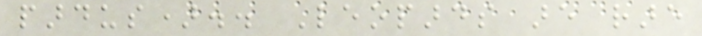pardus).. Leopards are rare
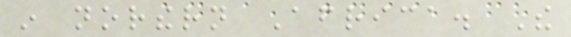in northern Africa. The
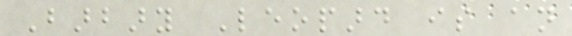Barbary Leopard is an
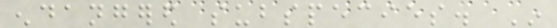endangered subspecies. In
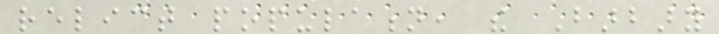relict population, the Barbary
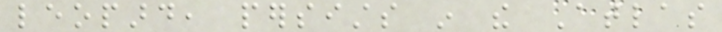leopard, persists in the Atlas
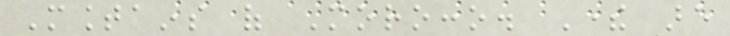Mountains of Morocco. There are
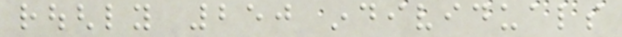roughly 250 individuals
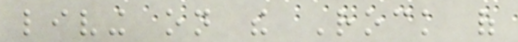living on the Rock of
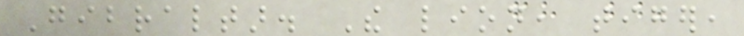Gibraltar. The lion, tiger,
